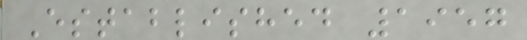Established 1957
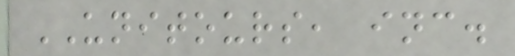UNITOURS, inc.
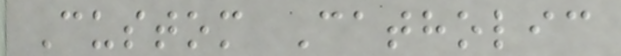Custom Catholic
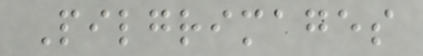Pilgrimages
